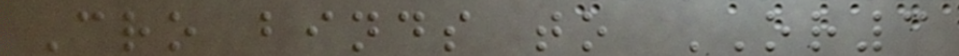Cro binds to OR3
